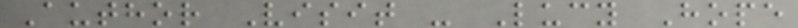Author Visit - Lucy Hope
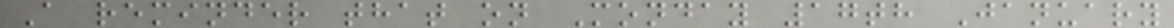A reminder that on Monday 17th January
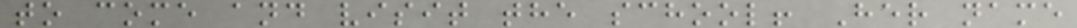to come and visit the school! Her name
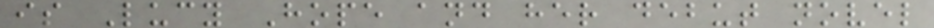is Lucy Hope and her debut novel
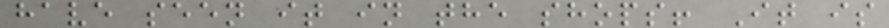have seen it in the shops! It is
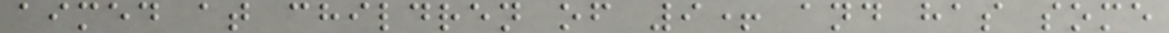aimed at children of 9+ and has some
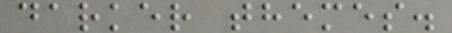darker themes.
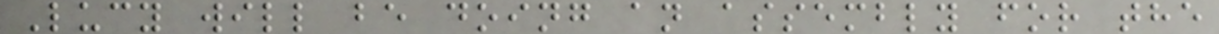Lucy will be doing an assembly for the
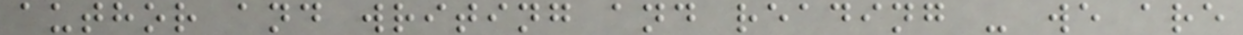author and writing and reading - we are
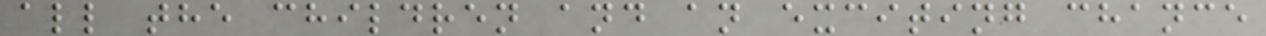all the children and an exciting chance
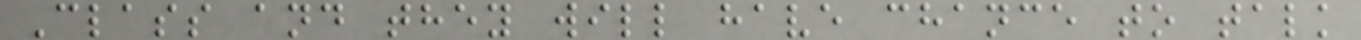Class and they will have chance to talk
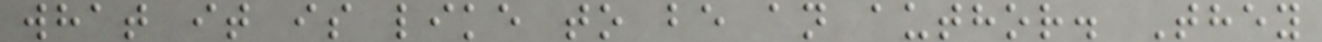what it is like to be an author. They
